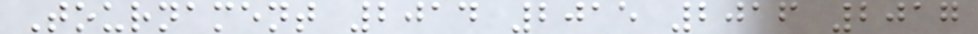Tournament 2014 2015 2016 2017
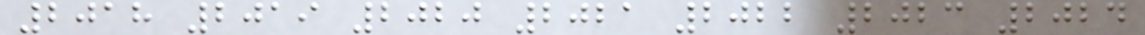2018 2019 2020 2021 2022 2023 2024
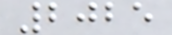2025
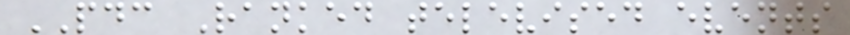PDC Ranked televised events
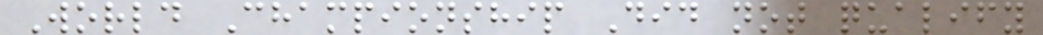World Championship Did not qualify
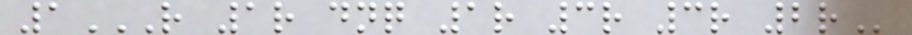1R 1R DNQ 1R 3R 3R 2R
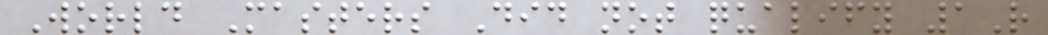World Masters Did not qualify 1R
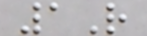1R
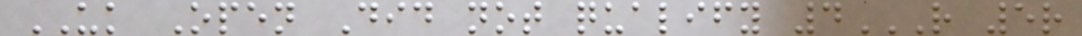UK Open Did not qualify 4R 5R
